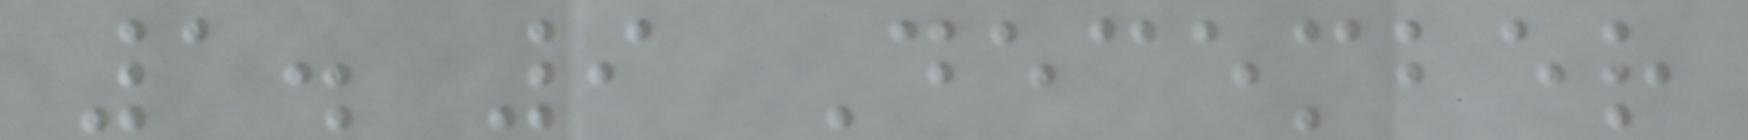1. 9 December
